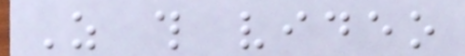As this video
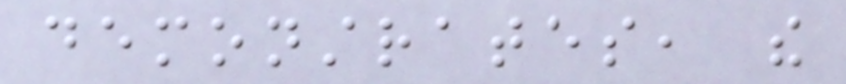demonstrates, the
